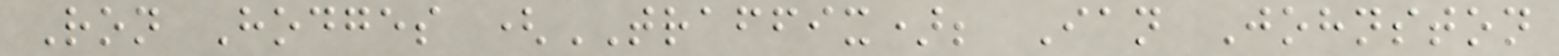Ron Hodges (TRAFFIX); Ian Johnston
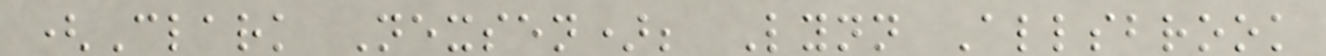(Clark Nexsen); Lynn Allsbrook
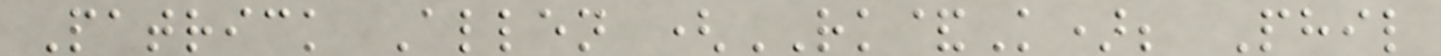Patrick Allen (RK&K); Phil
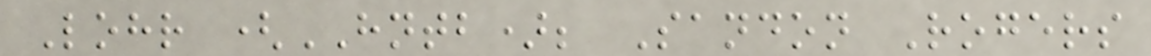Lohr (HNTB); Sandon Rogers
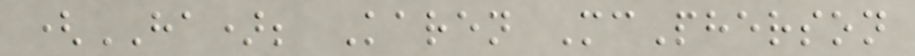(HA); Karen McPherson
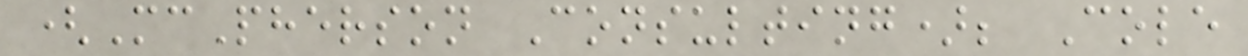(McPherson Consulting); Cole
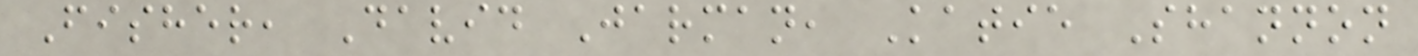Fisher, David Jarman, Katie Shannon
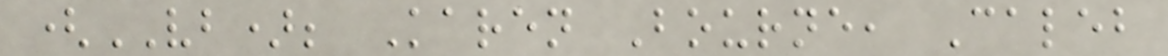(VB); Karen Bourne, Caleb
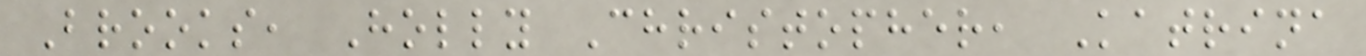Brooks, Holly Christopher, Katrina
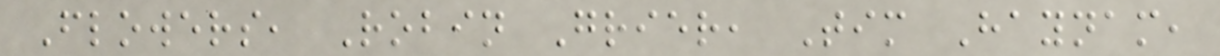Flowers, Robin Grier, Tim Haynam,
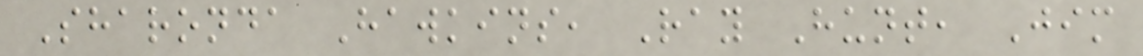Sharonda Hawkins, Ray Hunt, Jim
